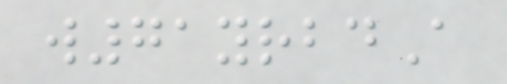w71yrbdA
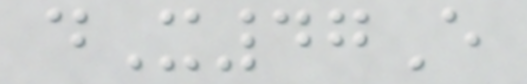dX47E
